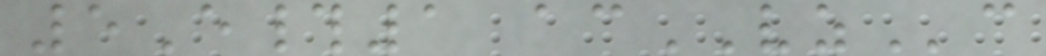5E#1 acVZc
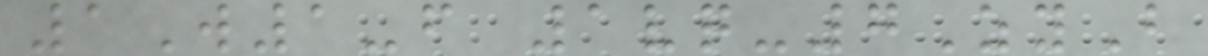1W1-f 1vq-7ZyB
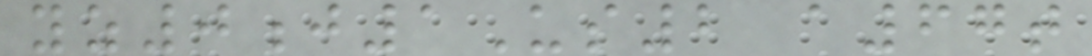yz0j1Us2 a67t
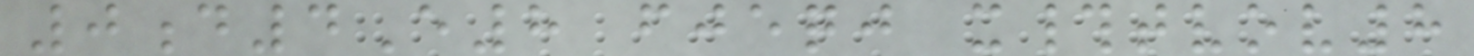0d4E8 fjeqj x#tvov8
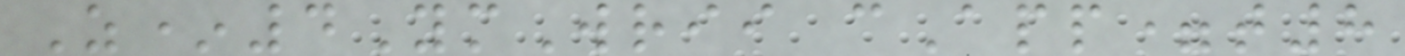Z*4YmWrii cApp=t8
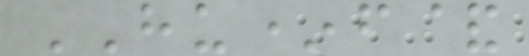HU*f&
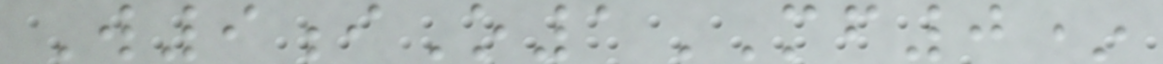W9iO1MF0*
